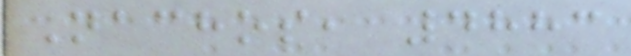Nachos, 4883
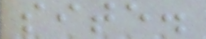site.
